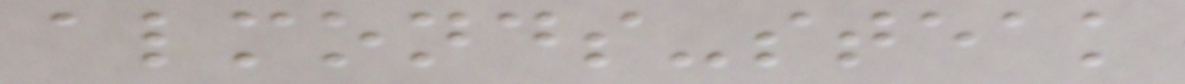almonds-steak
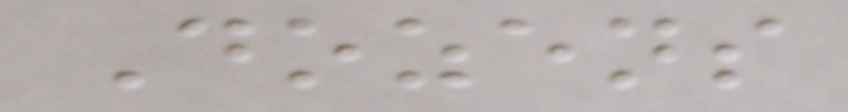Dozens
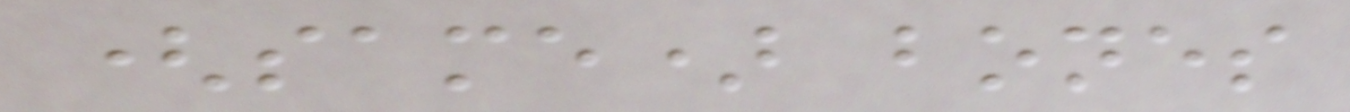(same) bones
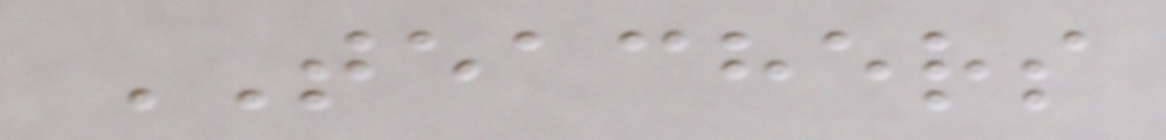TEACHERS
